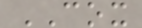COX
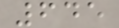645
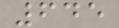645
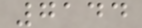7144
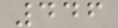446
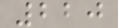220
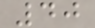40
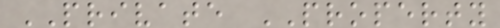PRIVATE PROPERTY
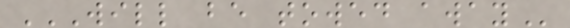WILL BE TOWED AWAY
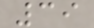39
